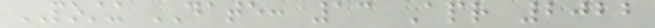POSTING DATE: 13 Apr 2022
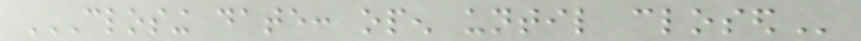CLOSING DATE: OPEN UNTIL CLOSED
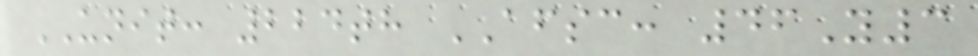UNIT: 224th AFSC: 46Y3
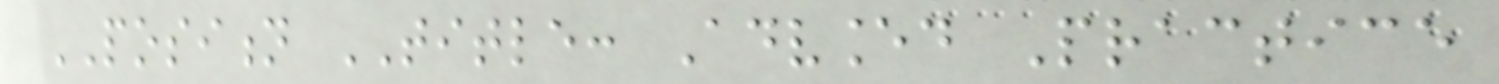POSITION TITLE: Advanced Practice
